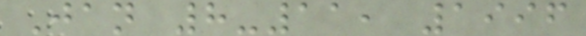Jan 8-11, 1996
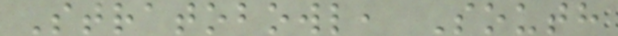Stratobowl, South
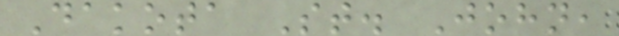Dakota St. John,
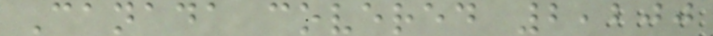Canada covered 2,200
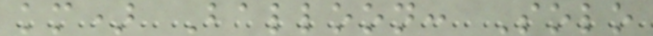km) Balloon: Solo
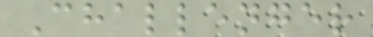Challenger
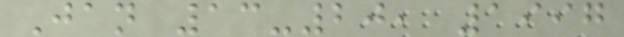Jan 13-20, 1997
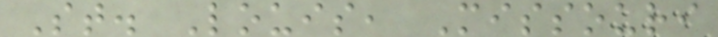St. Louis, Missouri
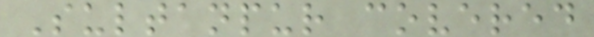Sultanpur covered
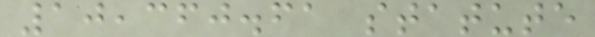10,360.61 statute
